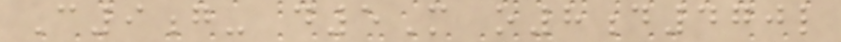C9g- d5M o8d470l
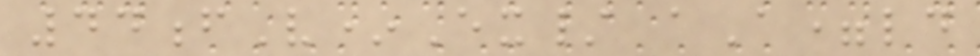44fV*Ex/ aA=ld
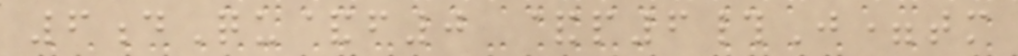6dQu&f0 &p6#J=tm
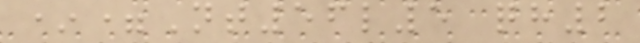*=Nt56l5 qh2
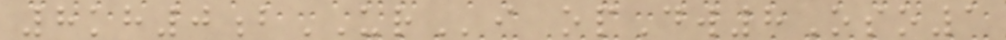8kh0bURi opDw8Oso1
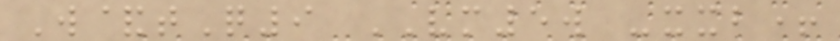W&tQ9 VM5w -xxb+
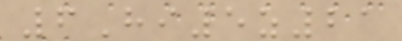6Hi5z21
